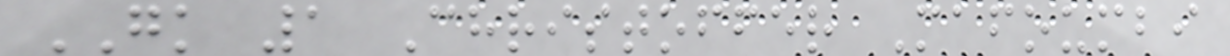GK 1 Christoffer Mafoumbi
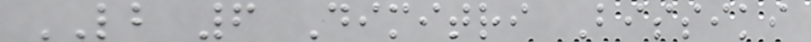LB 6 Dimitri Bissiki
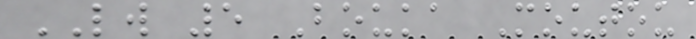LW 5 Bouka Moutou
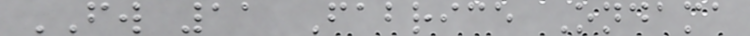FW 11 Fabrice Ondama
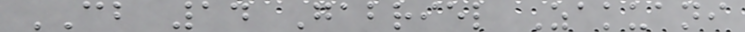CB 14 Gabriel Zakuani
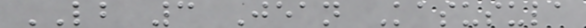LB 3 Jean Kasusula
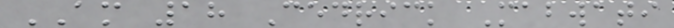AM 18 Cedrick Mabwati
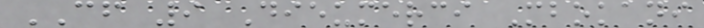CF 9 Dieumerci Mbokani
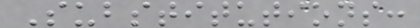Substitutions:
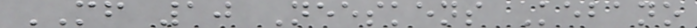MF 10 Neeskens Kebano
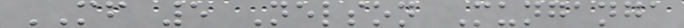MF 5 Nelson Munganga
